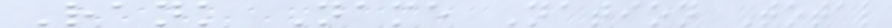Rank Name Nation Total
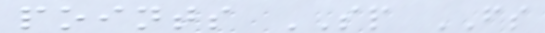points SP FS
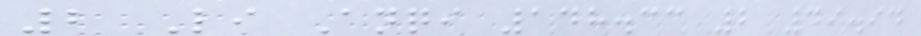2 Li Anqi 148.33 2 49.94
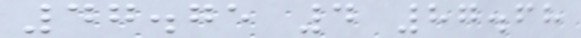47.75 4 87.68
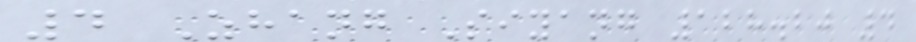4 Zhang Siyang 128.20 4
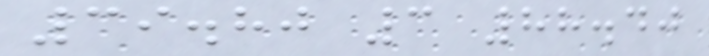39.80 3 88.40
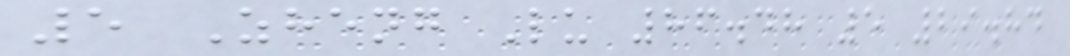5 Zheng Lu 86.48 5 29.84
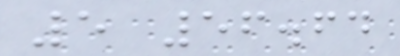5 56.64
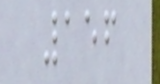156
